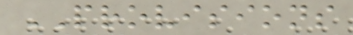PROVISIONS
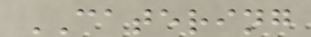CATERING
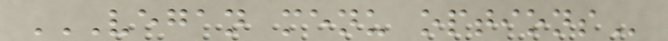VEGAN MENU OPTIONS
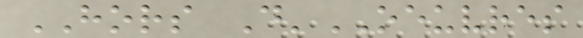HORS D'OEUVRES
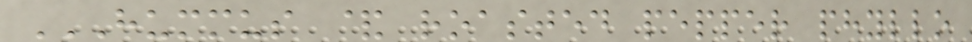HUMMUS & ROASTED PEPPER PHYLLO
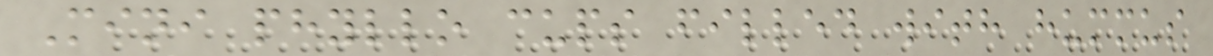Mini phyllo cups filled with hummus
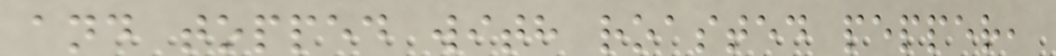and topped with roasted pepper,
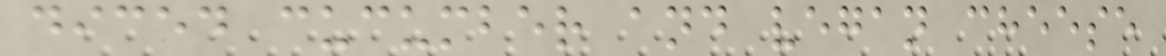diced cucumber and vegan cheese
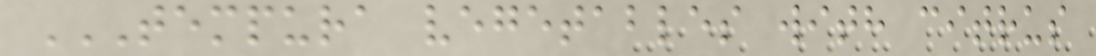TEMPURA VEGETABLES WITH CITRUS
